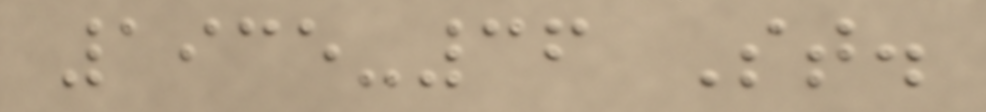1935-36 St.
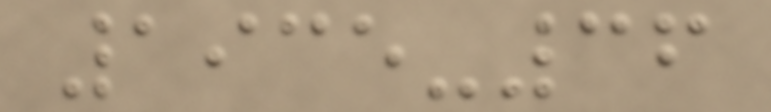1935-36
